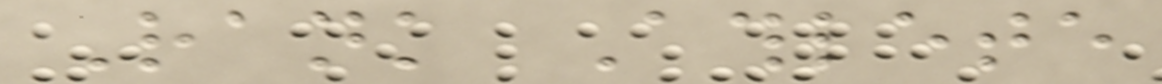Rank Athlete
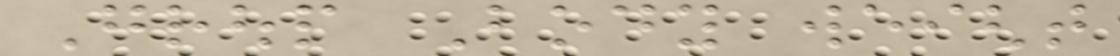Group Body weight
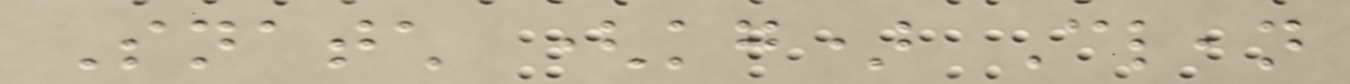Snatch (kg) Clean
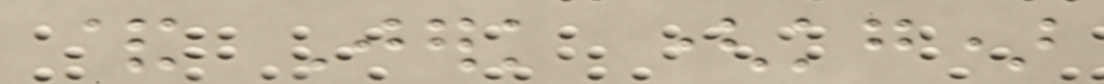& Jerk (kg)
